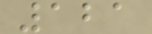121
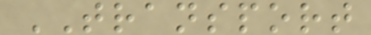TRANSPORT
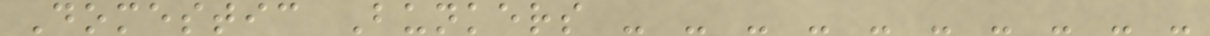Domestic Bunkers - - - - - - - - - -
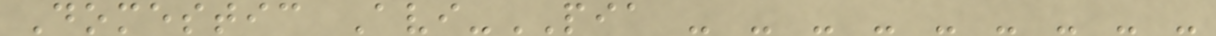Domestic Avi-PIA - - - - - - - - -
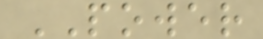POWER
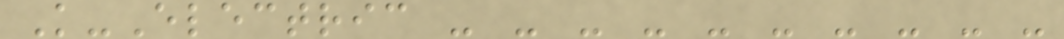K-Electric - - - - - - - - - -
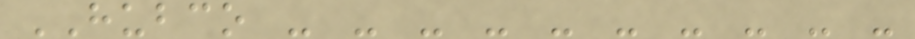HUBCO - - - - - - - - - -
